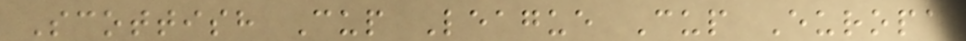Scottish Cup League Cup Europa
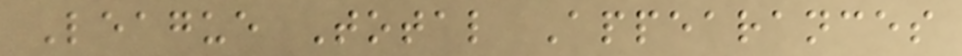League Total Appearances
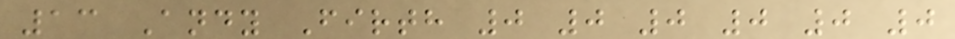13 Andy Firth 0 0 0 0 0 0
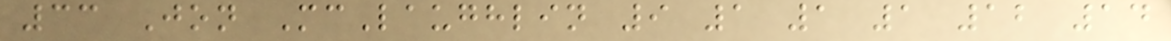33 Jon McLaughlin 9 1 1 1 12 14
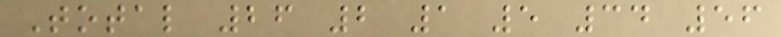Total 26 2 1 5 34 56
